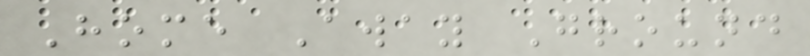Home Away Ground
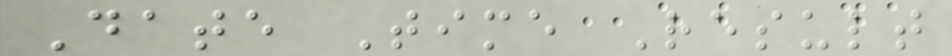Date Time Result
